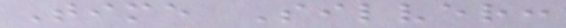Time Silver:
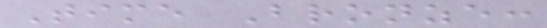Time Bronze:
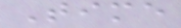Time
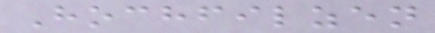Hochfilzen
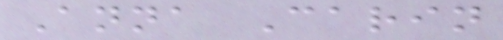Anna Carin
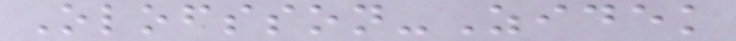Olofsson-Zidek
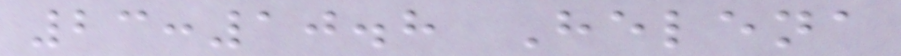23:10.8 Helena
